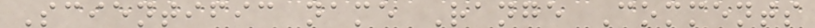Scientific name Range Comments
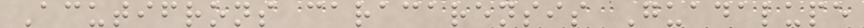Acutifrons caracarensis Guadalupe
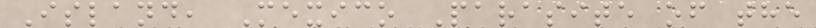Island, Mexico Parasite of the
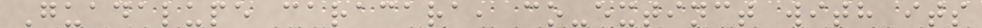Guadalupe caracara, co-extinct with its
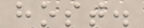host.
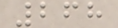268
